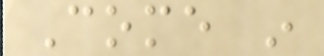Come in
